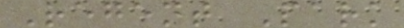Regent Park
